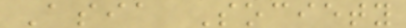Asia Society
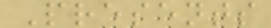Presents
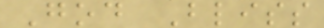God Bliss
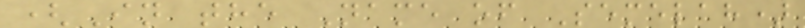(In the Name of Semelah)
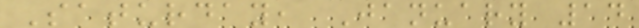Saturday, January 14
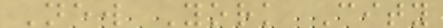New York City
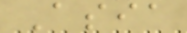Asia
